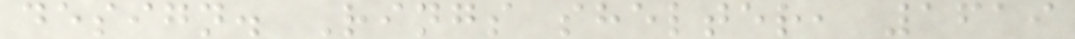design. Rings shelter, 1619
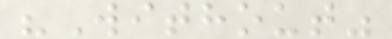"Without"
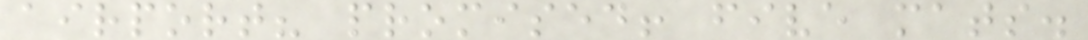airport? promised! five mats.
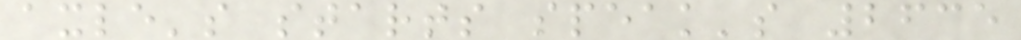axle's starts speak's 2635
